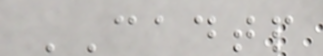CADTP
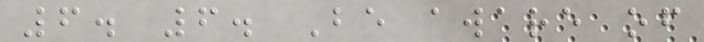6. 6. Be aware of
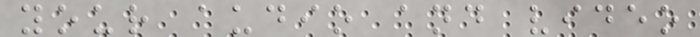your audio and video
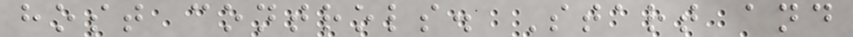host controls. Start and
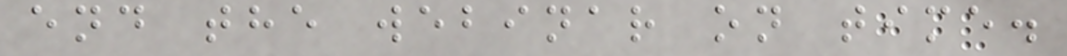end the webinar on time.
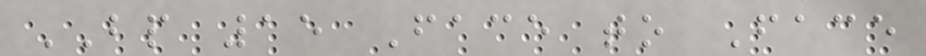BP 15 Face to Face
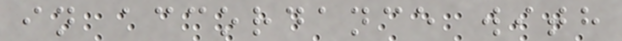in accordance with
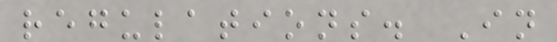regulations. In
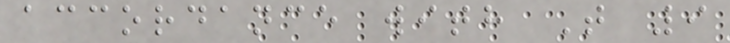accordance with T 9
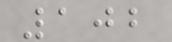102
